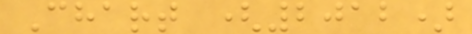Chart (2012)
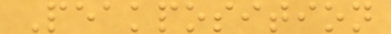Peakposition
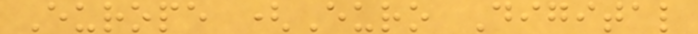Europe (Euro Digital
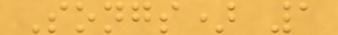Songs) 1
